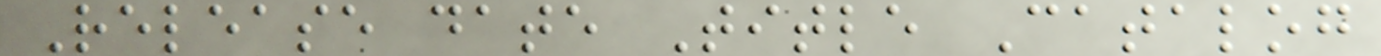Release date Title Catalog
